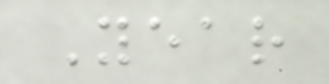Year
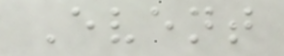Event
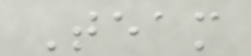Team
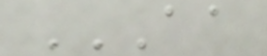AA
